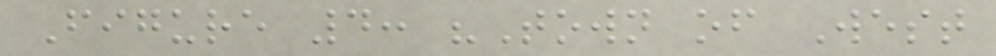Figure 4: "Town of West
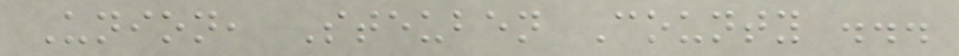Union, Steuben County ...
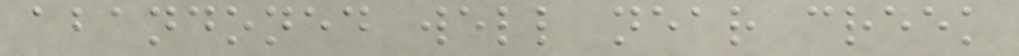abandoned well near creek
